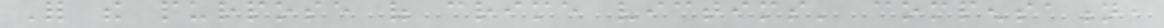For the purpose of crime victims' compensation,
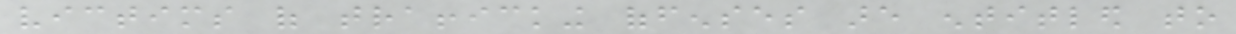victims of trafficking offenses are entitled to
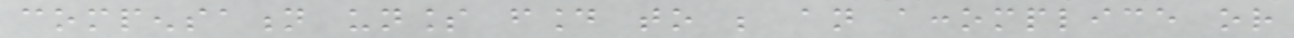compensation unless found to be an accomplice or
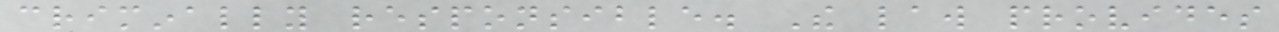criminally responsible. The law provides
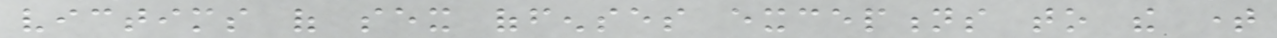victims of sex offenses exceptions to the time
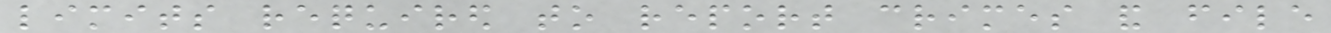limits required to report crimes and file
